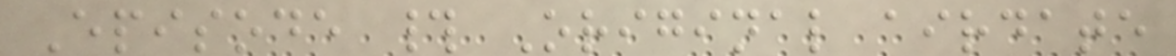Episode # Original airdate
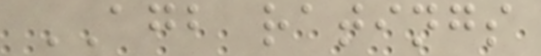AGB ratings
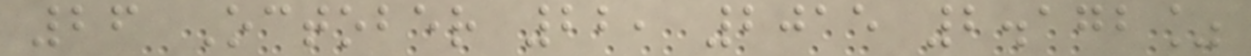26 October 22, 2015 2.172%
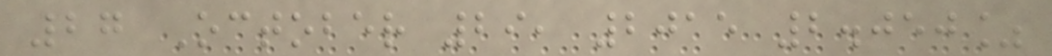27 October 29, 2015 2.050%
